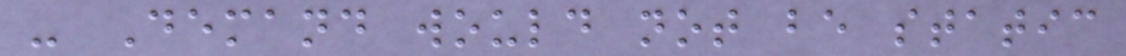- Demand would not be static
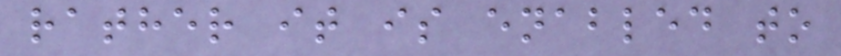rather it is enabled to
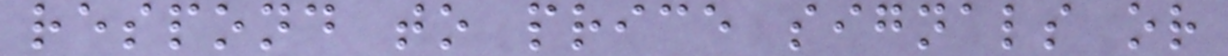respond to price signals or
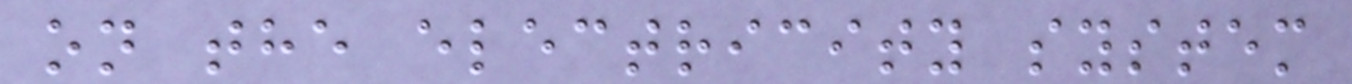on the electricity system
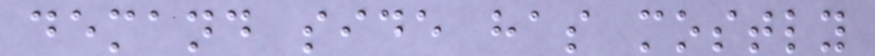demand side has mostly
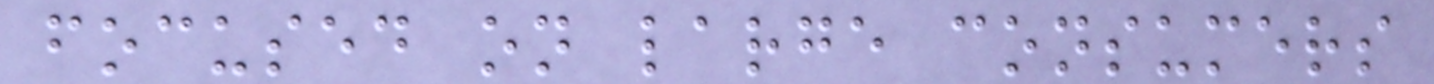focused on large consumers
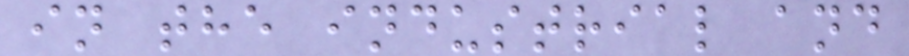in the industrial and
